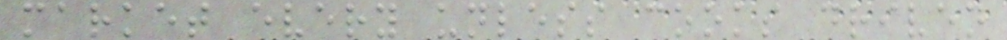market every unless cooks driven
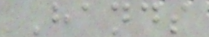Hands
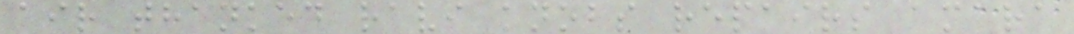air thanked ravi knobs repairs amara
